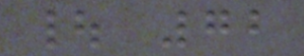| 72
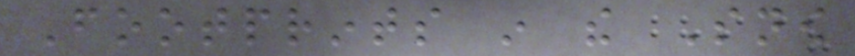Footprints in the Snow
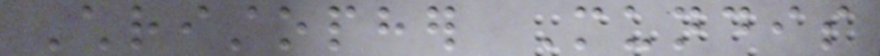Christopher Mundis
